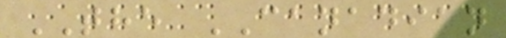THE CANADIAN
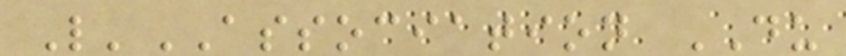L'ASSOCIATION DU
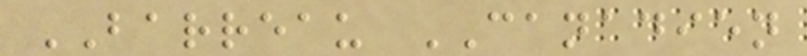BARREAU CANADIEN
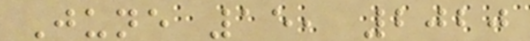June 15, 2020
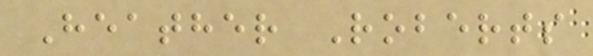Heather Roberts
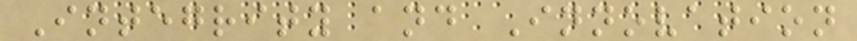Integrity and Innovation
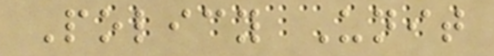Policy Unit
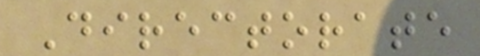Directorate
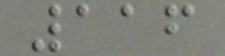116
